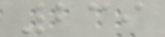239
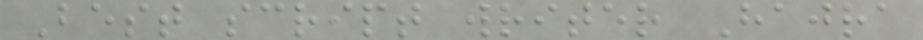Best script writer Hajra
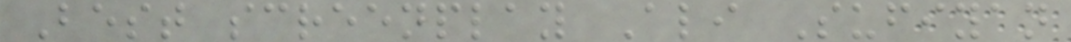Best screenplay Ali Sufiyan
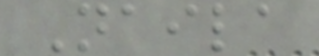Naila
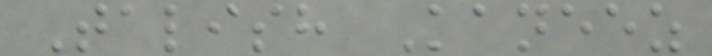Talish Kaneez
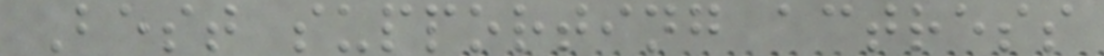Best supporting actress
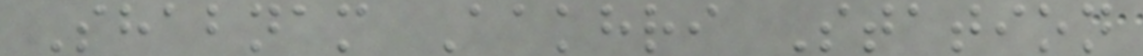Shabnam Aakhri Station
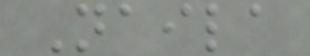Naila
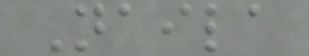Naila
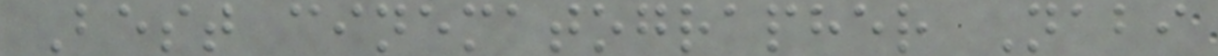Best cinematographer Nabi
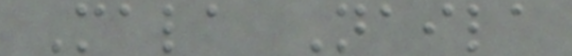Mala Naila
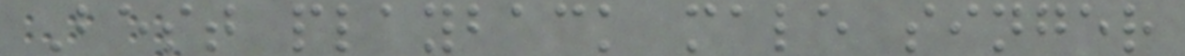Best playback male singer
